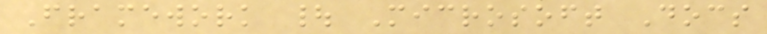Framework | Microsoft Docs
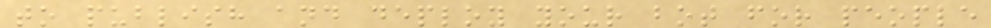to publish and deploy your bot for people
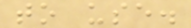to use.
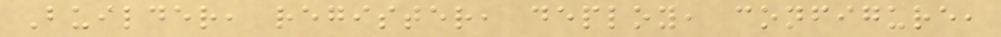Builder, register, deploy, configure,
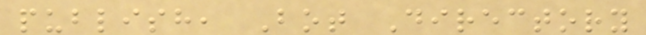publish, Bot Directory
